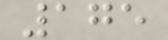175
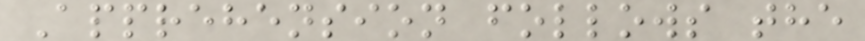Apprehension follows the
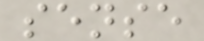sense
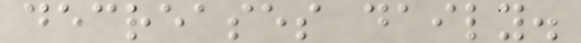decreases daily.
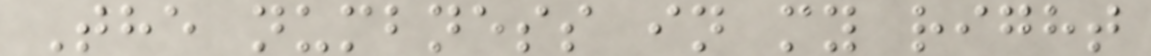The numbness in my right
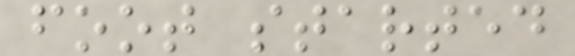foot started
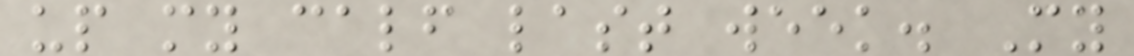up my calf last week. My
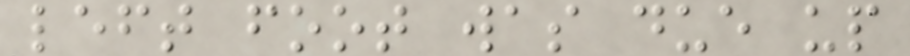left foot was due up
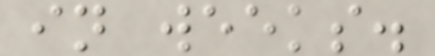in weeks.
